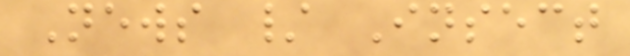News / Insect
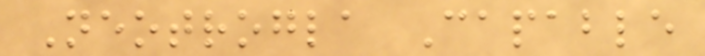Neotrogla Capable
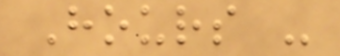Hours -
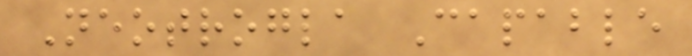Neotrogla Capable
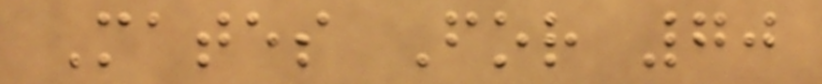Mates For 70
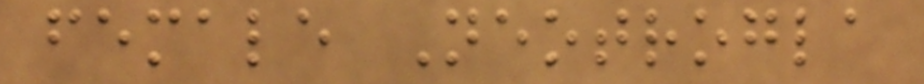female Neotrogla
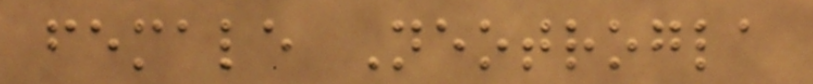female Neotrogla
